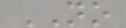NO
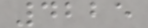4225
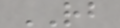RB
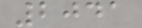2041
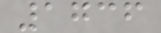1736
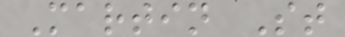Martin St
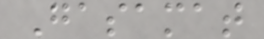Gasamat
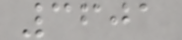3601
